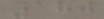180
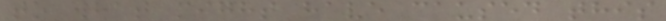to what might have caused this
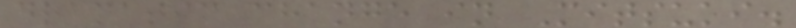dramatic change in Mitsuki.
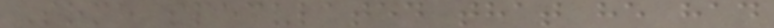Some speculated that he had
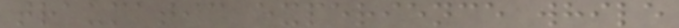traumatic experience while
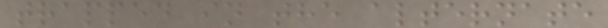trapped in the alternate
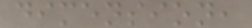dimension,
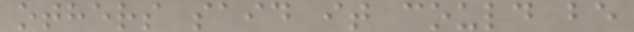others said it could be
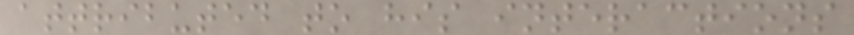attributed to his interactions
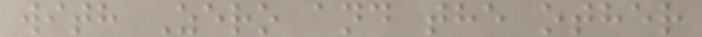with Zero and the other
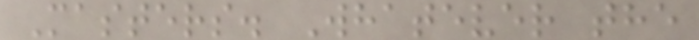Masters. Whatever the
